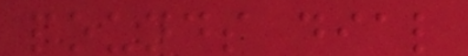pounds dial
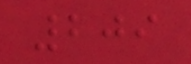209
